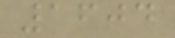1604
